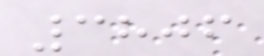3806
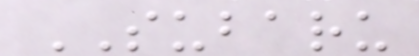SUBARU
